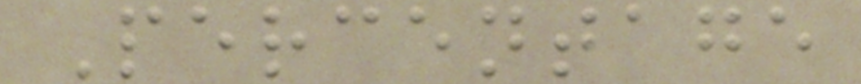Percentage
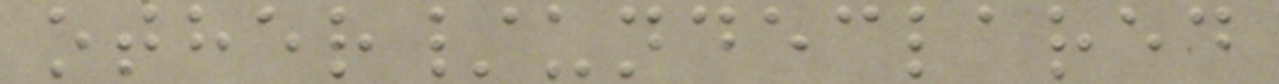other/undeclared
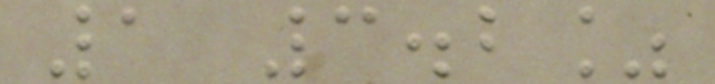1 3.2%
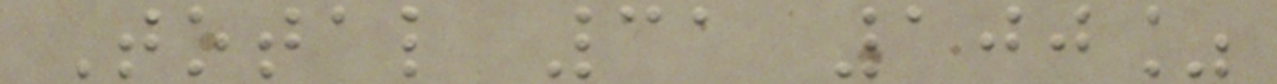Total 31 100%
